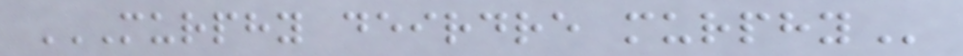MURPHY DEIRDRE MURPHY
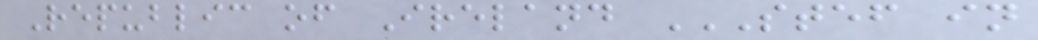Republic of Ireland STEF IN
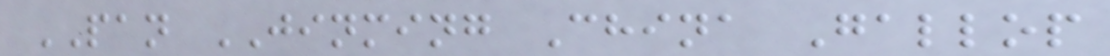PAN JINMING China Gallop
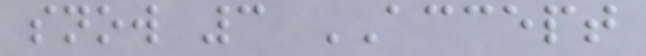snow 3 ACCEPT
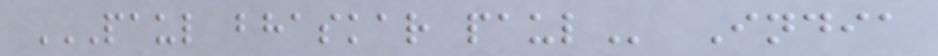PAUL BHASKAR PAUL India
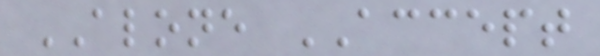ALONE ACCEPT
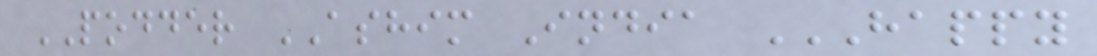PODDER ASHIM India HAPPY
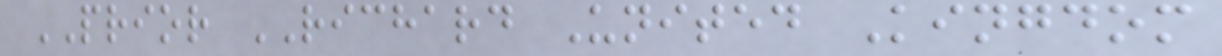PRIOR RICHARD United Kingdom
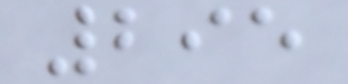295
